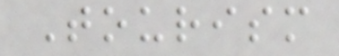Tourism
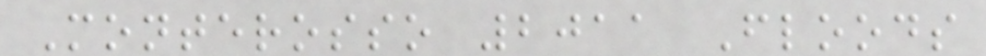Monterosso 2011 Floods
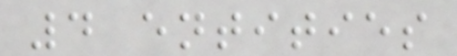4 entities
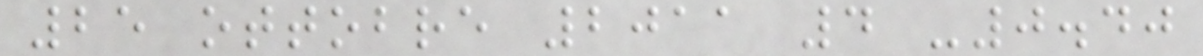25 ottobre 2011 4 -0.40
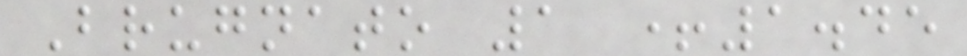Brugnato 1 +1.45
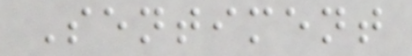Sentiment
